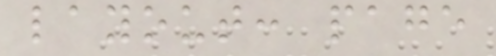layout: page
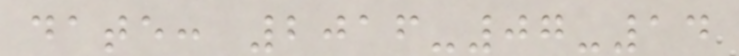date: 2016-07-14
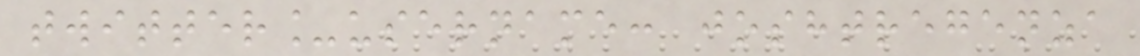twitter_username: joshtregenza
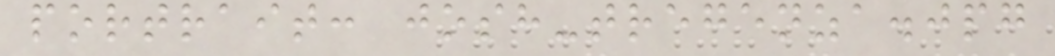portrait: josh-tregenza.jpg
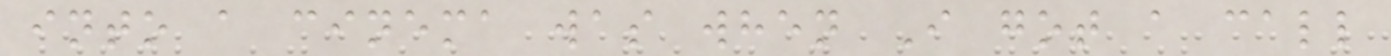into a cinema was when I got a call
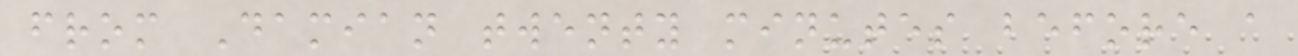from Damian twenty minutes before a
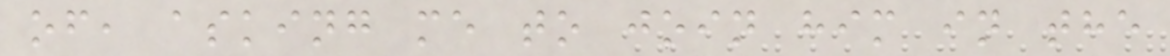of, asking me to join him in the
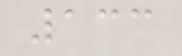133
